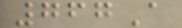767A
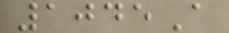1045A
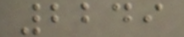2249
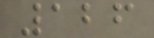126
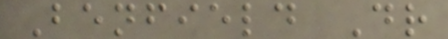Benfield Dr
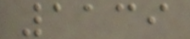1139
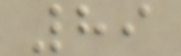89
